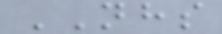NHS
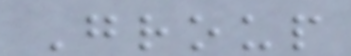Group
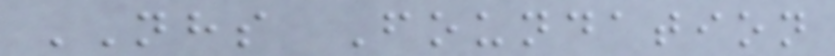NHS Foundation
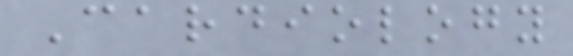Cardiology
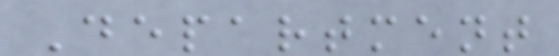Department
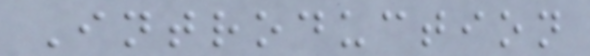Introduction
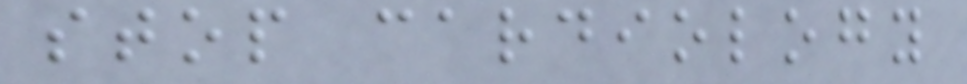stop cardiology
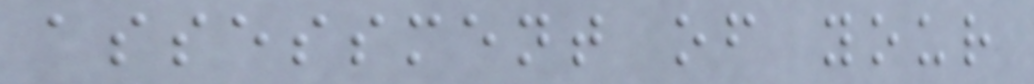assessment of your
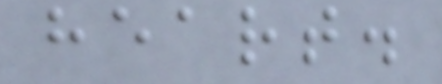heart.
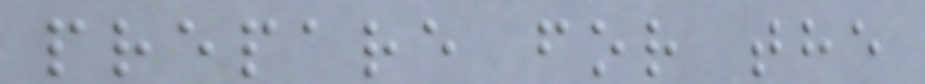prepare for the
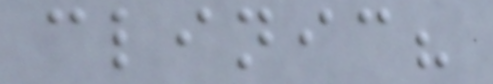clinic?
